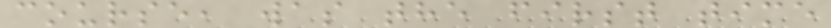course, was the first time
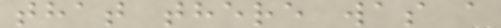that there was a
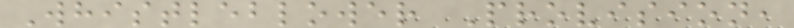Whistleblower Provision,
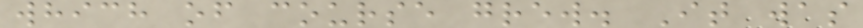which of course grew. It was
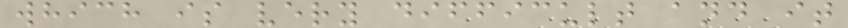which is very difficult and it
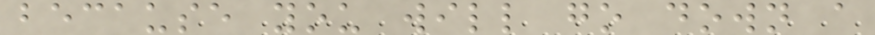because you will go down a
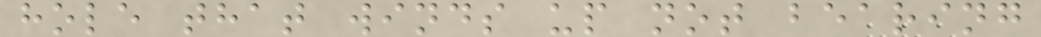hole that winds up not bearing
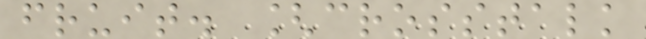fruit. [crosstalk
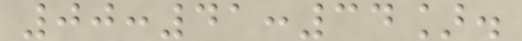00:41:34].
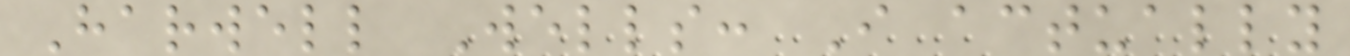Harwell Wells: I actually
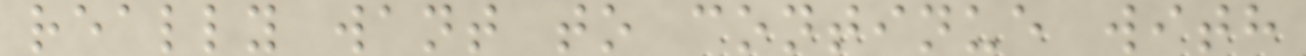really want to continue with
